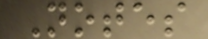Notes
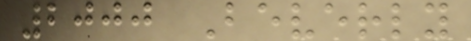2000 Beverly
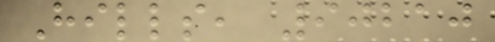Hills, 90210
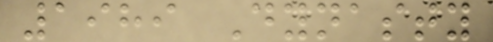1989 Dynasty
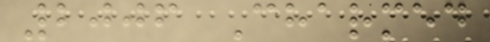2006 Charmed
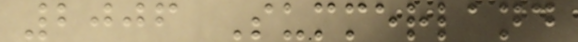2006 Summerland
